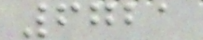6721
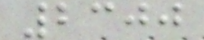2300
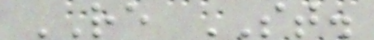RE ST.
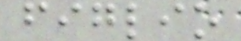figlio
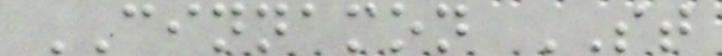CINNAMON ST
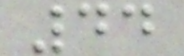44
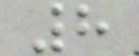8
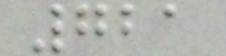721
